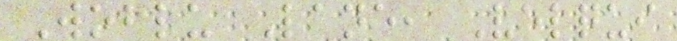Woblu Lane, Velqui
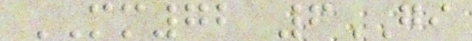MM72 6GI
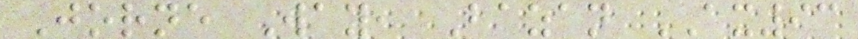Jorne Way, Bazan AX93
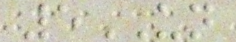5UN
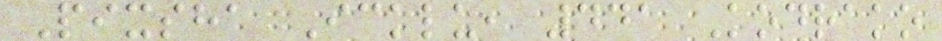Pixsha Icklu, 441 Kodrako
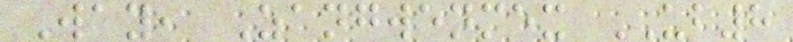Way, Zangwenmex UB8
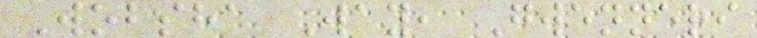Wobsha Way, Gwenneri
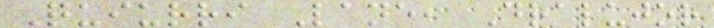Quiurri Lane, Dralujor
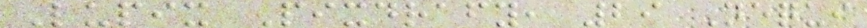Lupix Pixdrafy, 29 Nequi
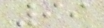99
